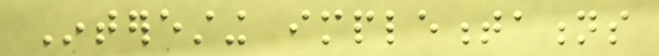Interesting implementations
